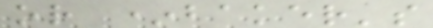or *baker's
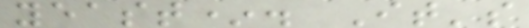yeast*. It's
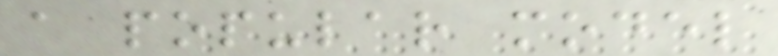a popular model
